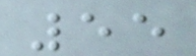55
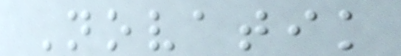Novatik
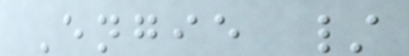Engie /
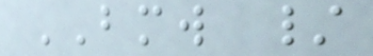BMW /
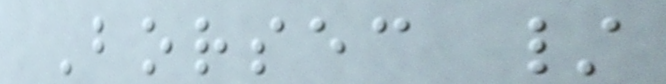Borsec /
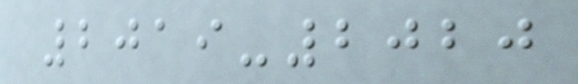2019-2020
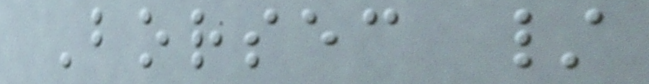Borsec /
